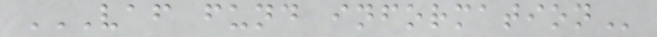VAF FUND INFORMATION
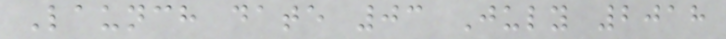Launch date 03 July 2018
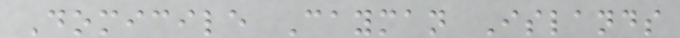Domicile Cayman Islands
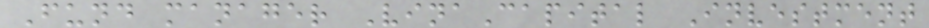Fund manager VinaCapital Investment
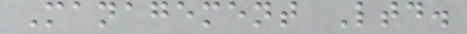Management Ltd.
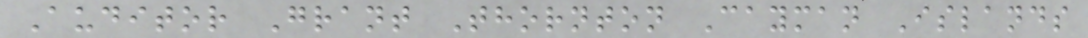Auditor Grant Thornton Cayman Islands
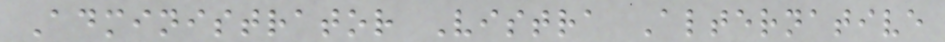Administrator Vistra Alternative
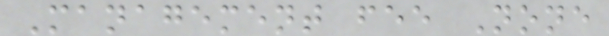Management fee None
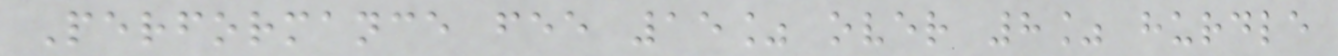Performance fee 15% over 8% hurdle
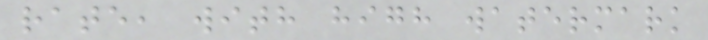rate, with high watermark
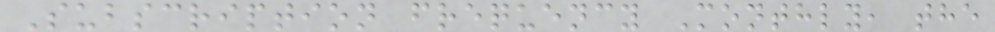Subscription frequency Monthly, the
